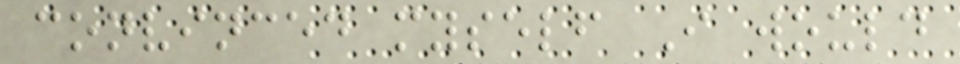convinced myself I would
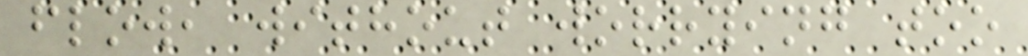flow, without worrying too
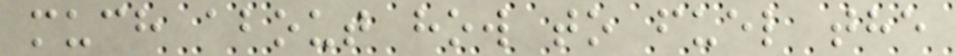much about how to fuel the
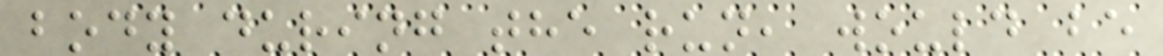body during the run, would be
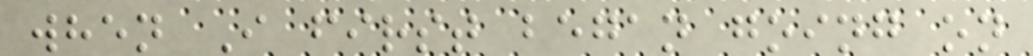when I first began going on
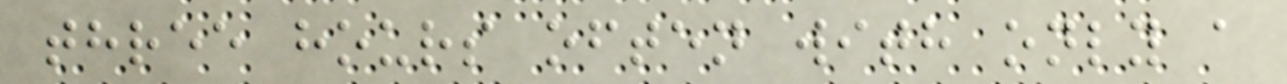three hours often with only a
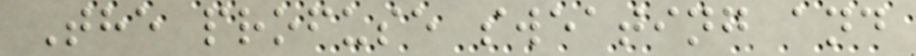The profuse sweating and
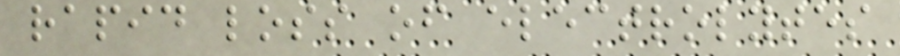rapid loss of electrolytes
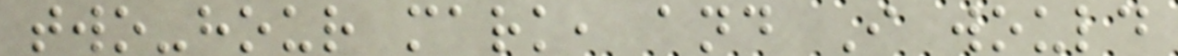two-hour mark, and I would
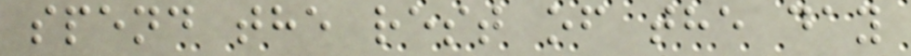spend the rest of the day
